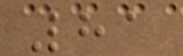81
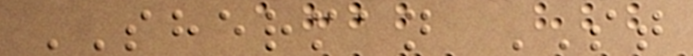SHERMAN ST
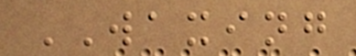WAXING
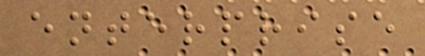enterprise
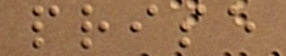prise
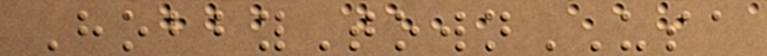HobbyTownUSA
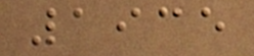1935
